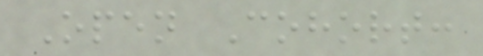Open Cohort:
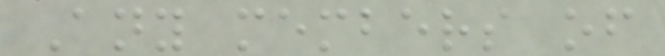Any members of
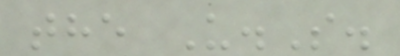the U.S.
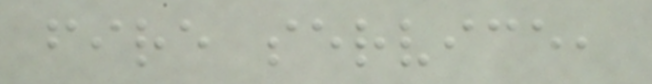fire service,
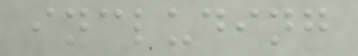including
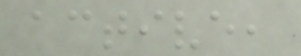active,
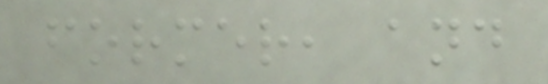former, and
